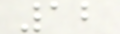12
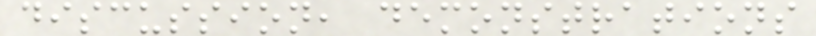discussion, demonstrations
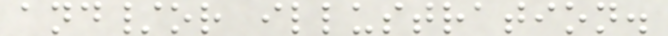and/or illustration.
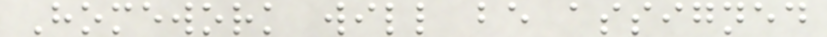Homework will be assigned
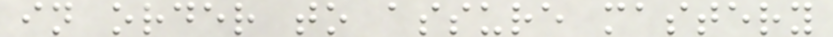in order to assure mastery
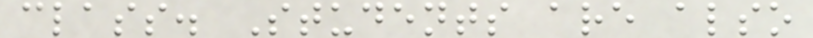class. Students are also
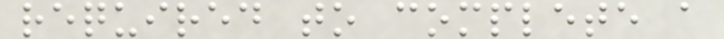required to complete a
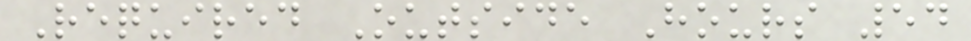Required Outside Hours 54
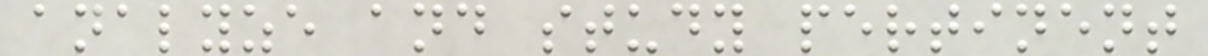analyze and study pertinent
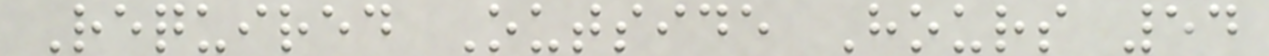Required Outside Hours 54
